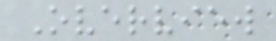Overview
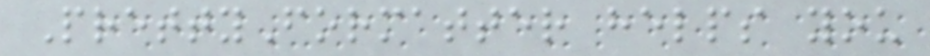PrettyFormatter helps you
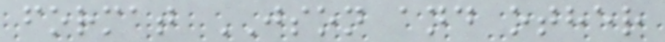format JSON and other
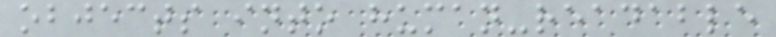objects into human-readable
